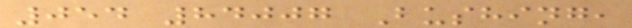054 84007 Bushing,
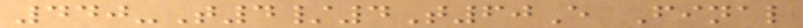440-T4/4T60E Final
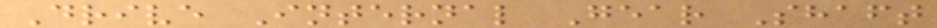Drive Internal Gear Shaft
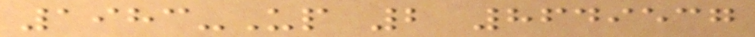1983-Up 2 8649537
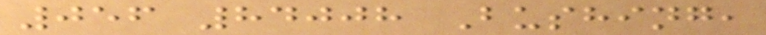056 84008 Bushing,
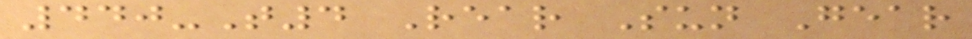440-T4 Rear Sun Gear
